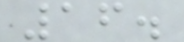16.
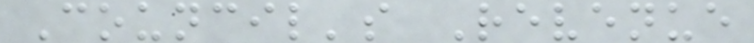Council's Revenue
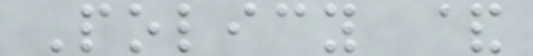Policy &
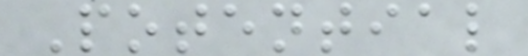Potential
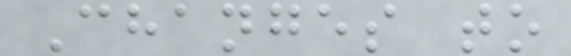Changes to
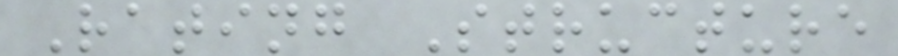Rating Structure
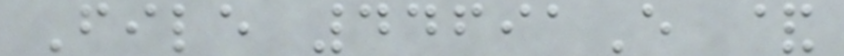File 44691E &
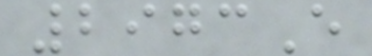2973E
